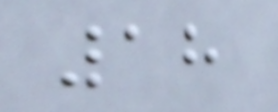18
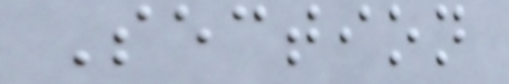Section
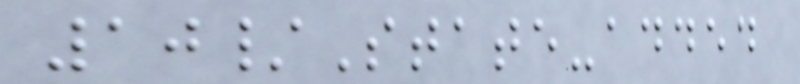10/State-added
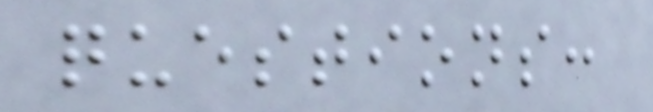questions:
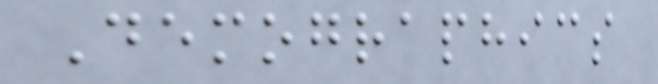Demographics
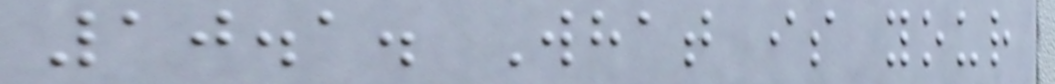10.1. What is your
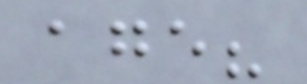age?
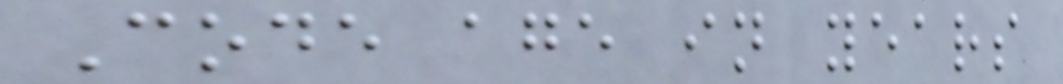Code age in years
